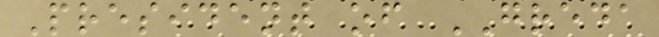President of GREDA
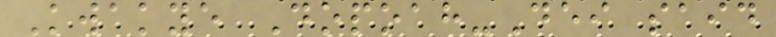Kwakye Dopoah-Dei said
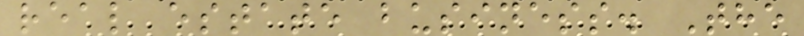real estate business. The
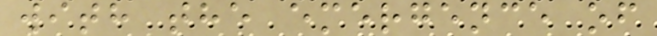with the emergence of
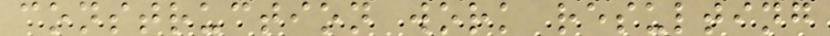construction work resulting
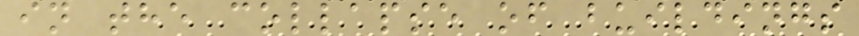in the collapse of buildings
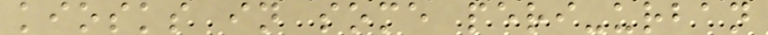kiosks in some peri-urban
